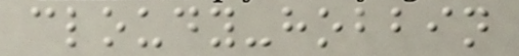cloudy-hobbin
